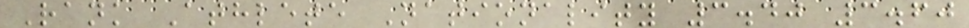Rank Athlete Nationality 3.40 3.60
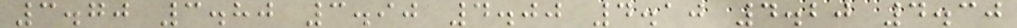3.70 3.80 3.90 4.00 4.10 4.20 4.30
